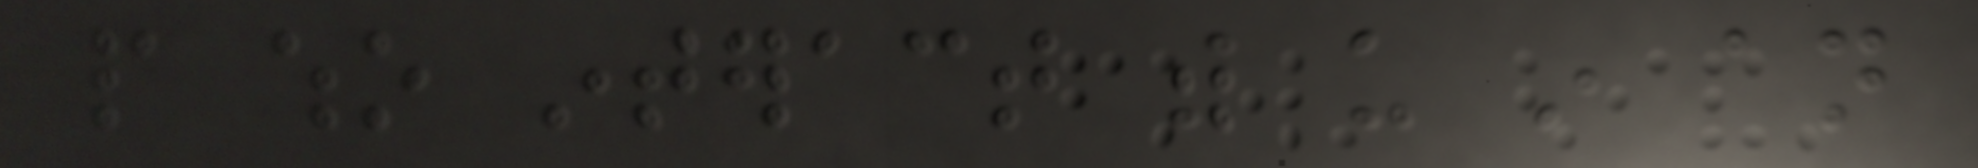people who interact with us in an
